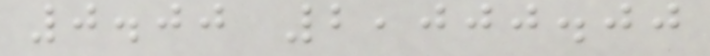0.00 2,000.00
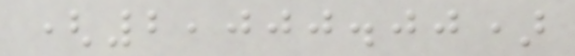(2,000.00)
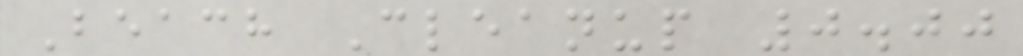Beach Cleanup 0.00
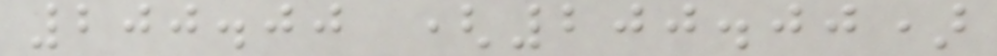200.00 (200.00)
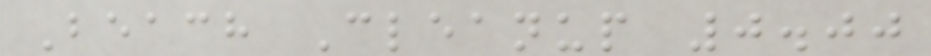Beach Cleanup 0.00
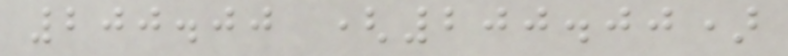200.00 (200.00)
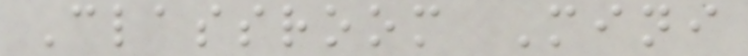Classroom Mini
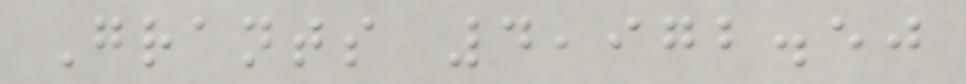Grants 4,972.50
